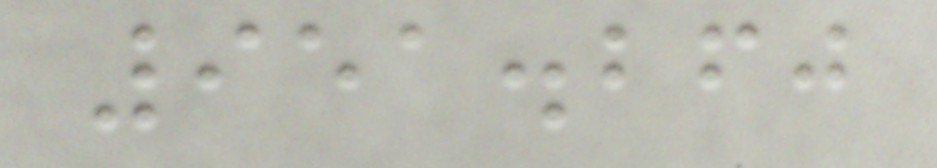951.260
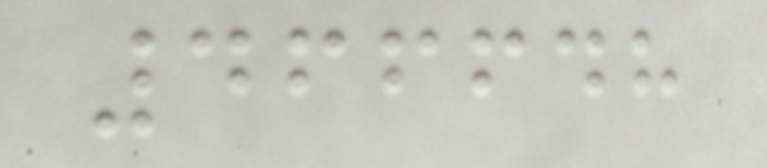466648
